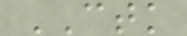CTK
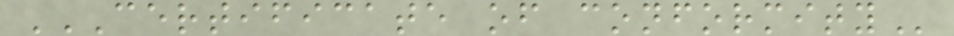CERTIFICATE OF CONFORMITY
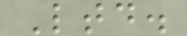Ltd.
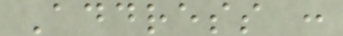Address :
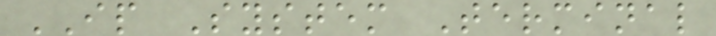IP System Terminal
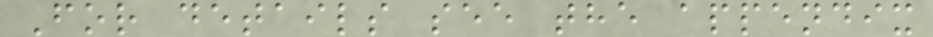For details see the appendix
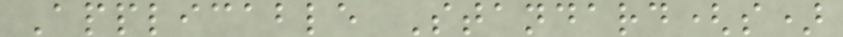Applicable Standard(s)
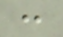:
